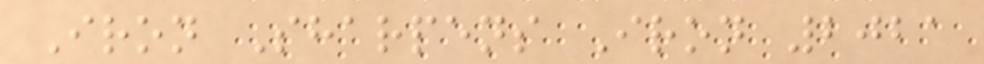Iron Sharpens Iron 2021
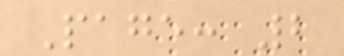Page: 2
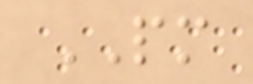PM
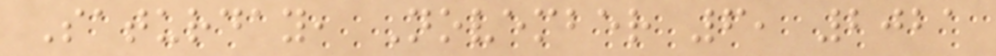Saturday, November 6, 2021
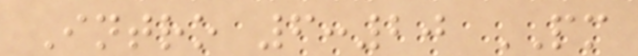Intro 6:20 PM
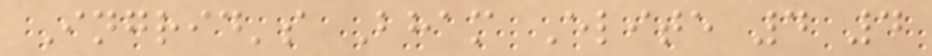Ingrid's Bham Elite 4 4
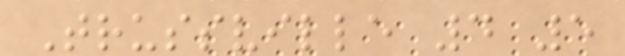Trussville 4 5
